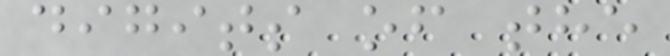digits of the
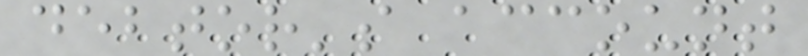debtor's account
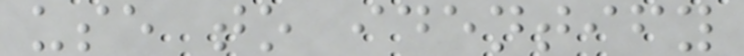use to identify
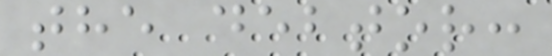the debtor:
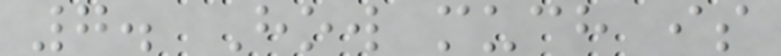7. How much is
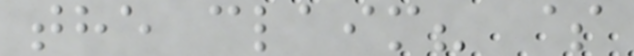the claim? $
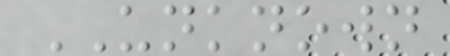UNKNOWN
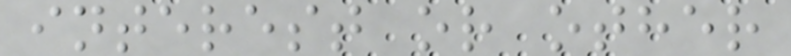interest or other
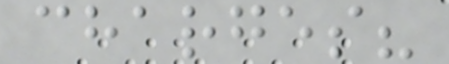charges?
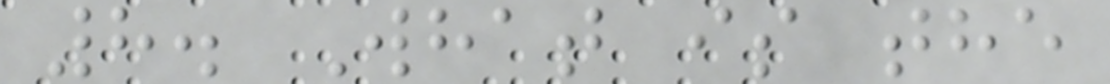8. What is the
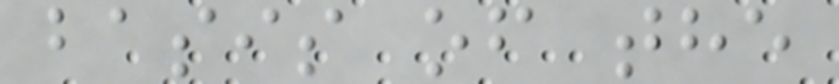basis of the
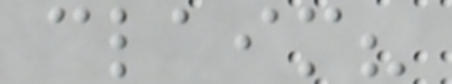claim?
